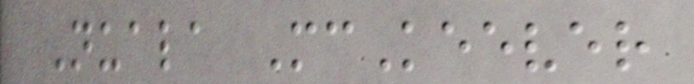Nuala McKeever
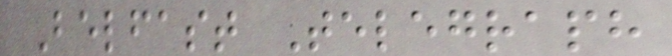Belfast Telegraph
